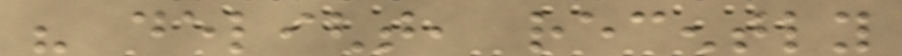his delight, recently
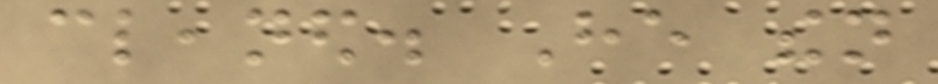cleaned. He then
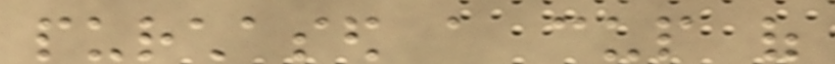purchased a cup of
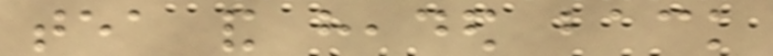tea and headed back
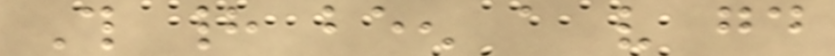This had been a very good
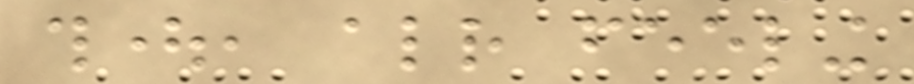thought, already feeling
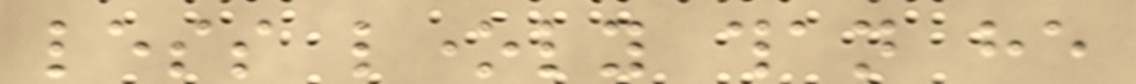less lonely than he
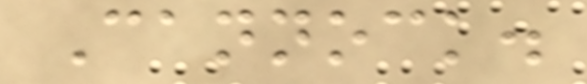Cannock.
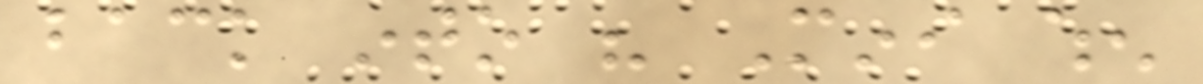back into his Mini when
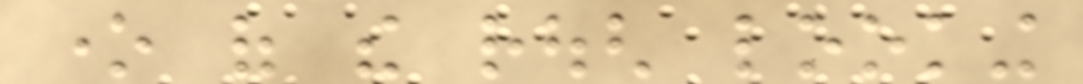one of the rough looking
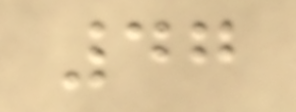47
